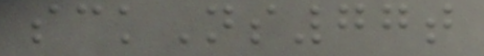sckNs77t
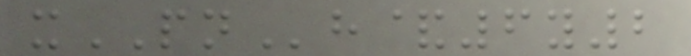xPNh&6y2
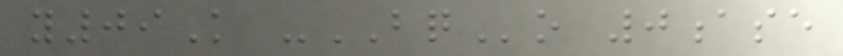y09K -BQo 0ase
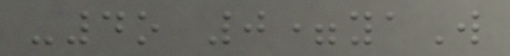-4o 0=yaW
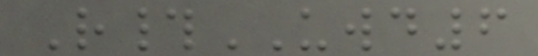R#UWD6
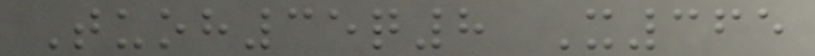Tuoh35q8 X365
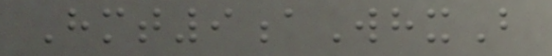Hmt9aWhxB
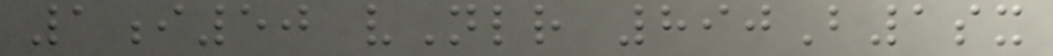1i50 vNlr 890B1sx
